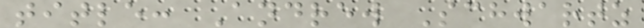title: Andrew Schwartz
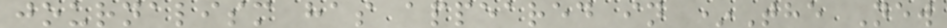journalism has appeared in *The New
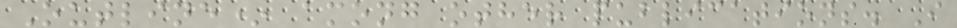Outline* among other publications. I
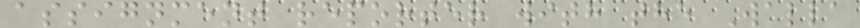assignment reporter with the Walla
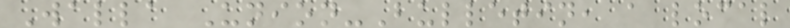Walla Union-Bulletin, a local
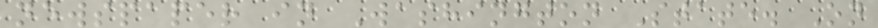newspaper in Washington State. On
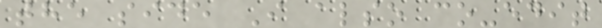the side I also co-edit
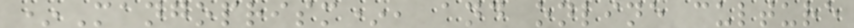*Mangoprism*, and online culture
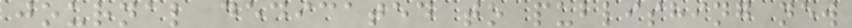journal dedicated to publishing new
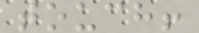touch!
